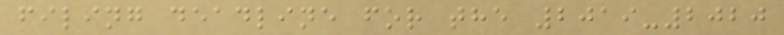filing deadline for the 2019-2020
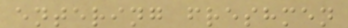entering freshmen
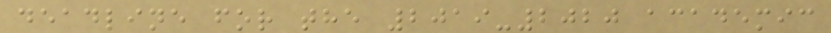deadline for the 2019-2020 academic
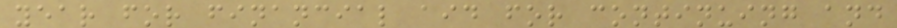year for financial aid for continuing and
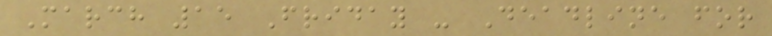March 15 Friday - Deadline for
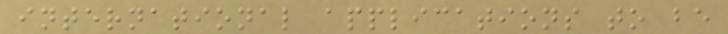international applications to be
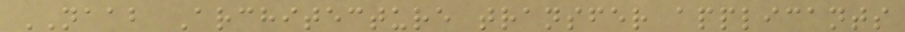NAAB Architecture transfer applicants
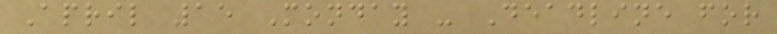April 15 Monday - Deadline for
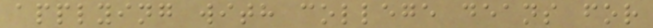applying with college deans for
